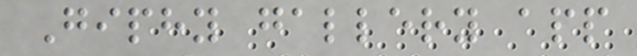Giphy gallery app
